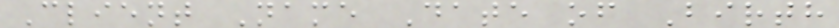Client Name Date of Birth
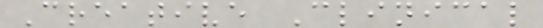Creative Clinical
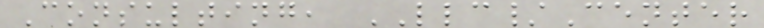Consulting, LLC/Center
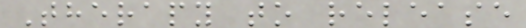Therapy to release
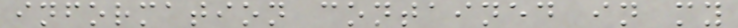information contained in my
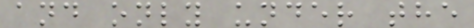and only under the
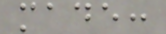made:
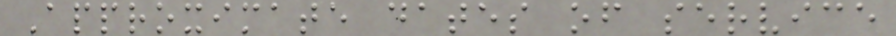Approximate dates of service
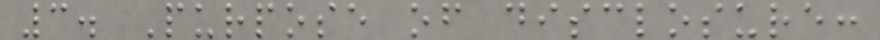3. Purpose of disclosure:
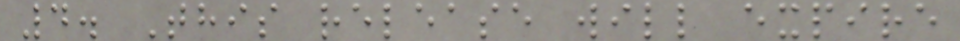4. This release will expire
